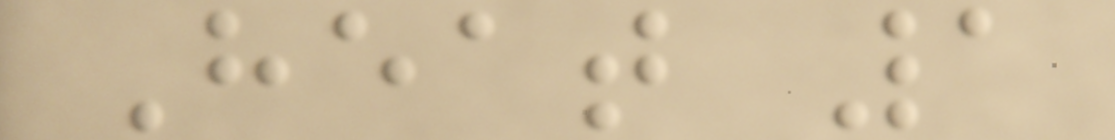Heat 1
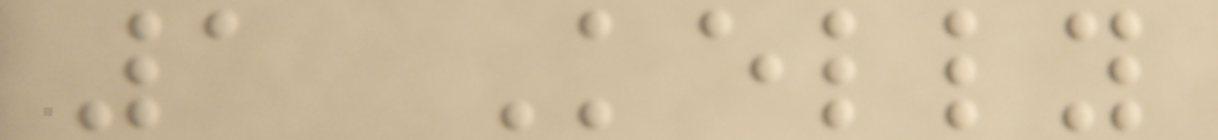1 Kelly
